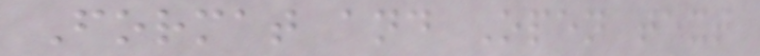Format and Open text
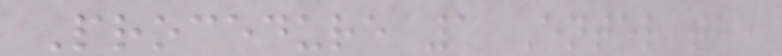Procedure 1 Enter the
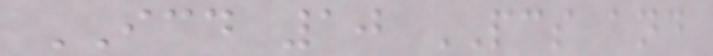ICD 10 PCS and
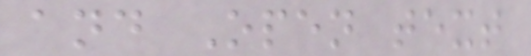and Open text
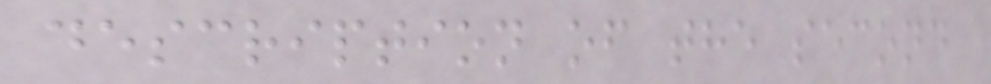description of the second
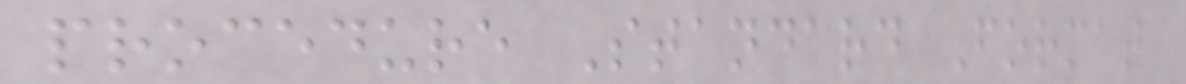procedure Standard Format
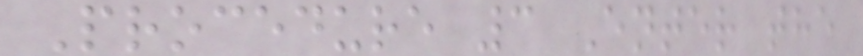Procedure 3 Enter the
